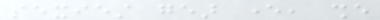sexiest gear ever, she
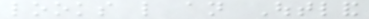looks like an Outland
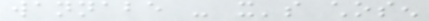wannabe - it's chosen
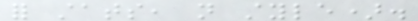for stats, not style).
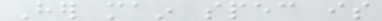Her main spec is
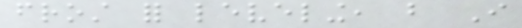frost for leveling, but I
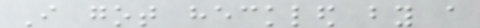I got heckled by a
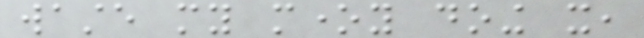waste my money doing it,
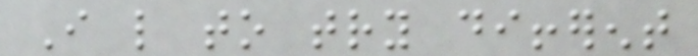I like to try different
